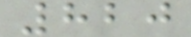820
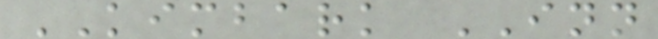KIMBARK INN
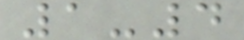1-4
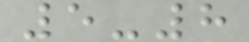5-8
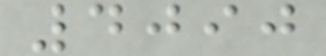4090
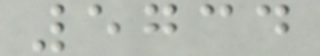5734
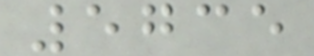5735
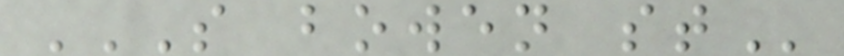S BOWEN ST
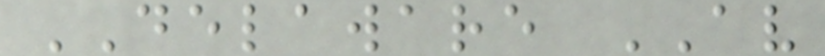DELAWARE AV
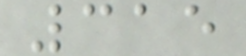315
